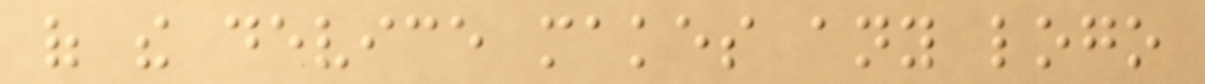of the device makes any logo
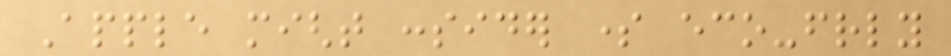Apple might consider some eco-friendly
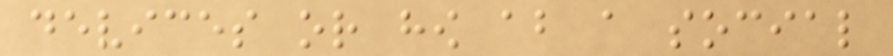devices or how about a social
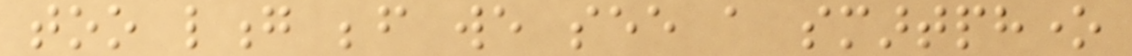too long before we see a smartphone
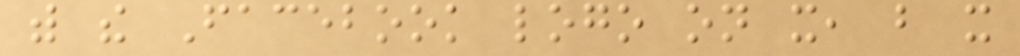with the Facebook logo on it, but it
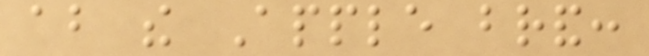about the Apple brand:
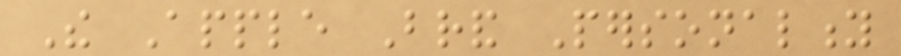The Apple Brand Personality
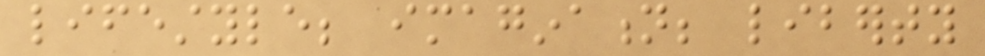lifestyle; imagination; liberty
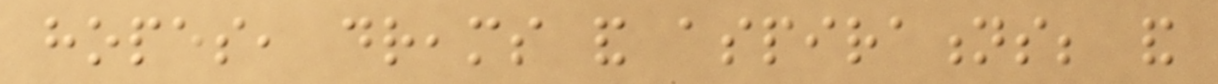hopes, dreams and aspirations; and
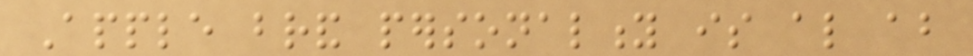Apple brand personality is also about
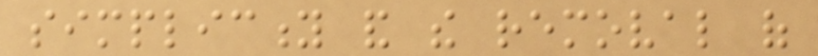simplicity and the removal of
